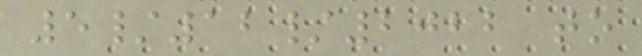5/12/2022 to
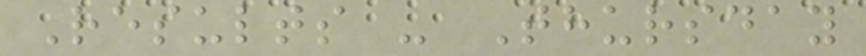Results - Thursday
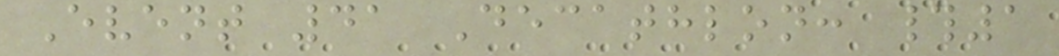Event 41 Decathlon: #1
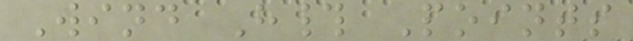Wind H# Points
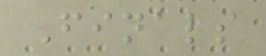Finals
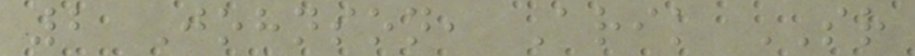2 Johnson, Arik SR
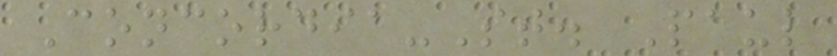Concordia-St. Paul
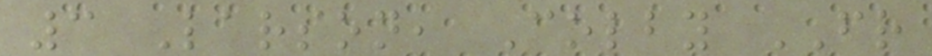3 Larson, Colby FR
